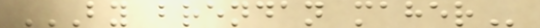BY BRENDAN MAHER
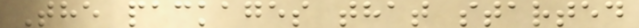The packages that started
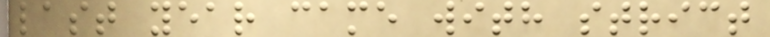last year came with strict
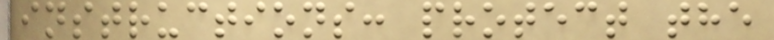instructions: protect the
